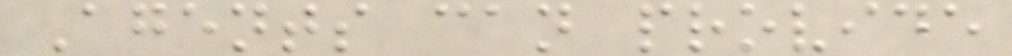Agents can provide
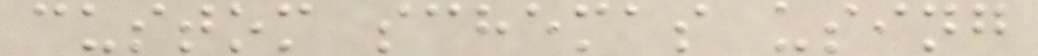custom schemas using
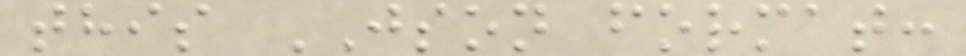this JSON format:
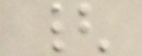{
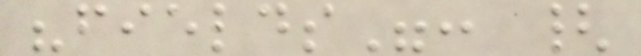"fields": {
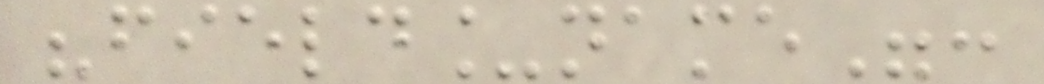"field_name":
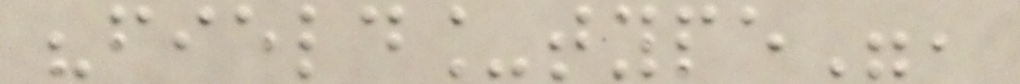"field_type",
